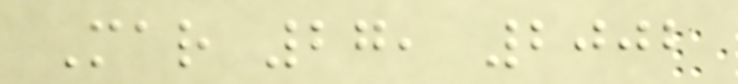Mar 27, 2002
